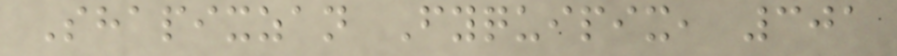Shapixzan Fyquipix, 301
